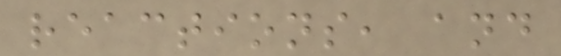reactions, and
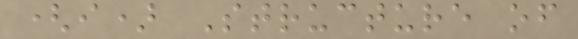(i) Structure of
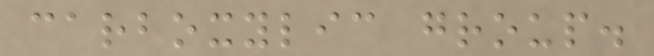carboxylic group.
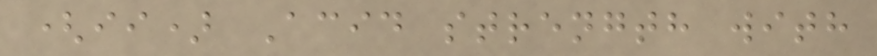(ii) Acid strength with
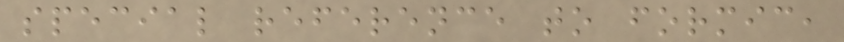special reference to formic,
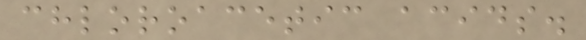chloroacetic acids.
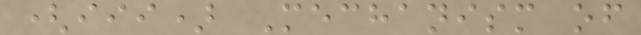(iii) Mechanism of
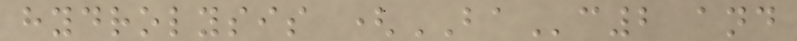hydrolysis (BAc2 and
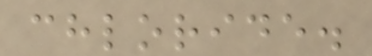chloride.
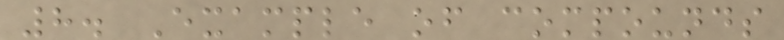8. Example of compounds
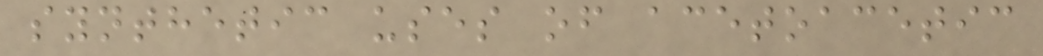synthetic uses of acetoacetic
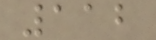112
